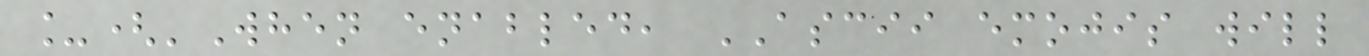_('When enabled, ASCII emojis will
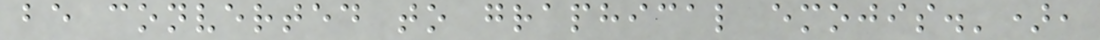be converted to graphical emojis.'),
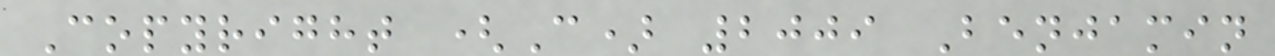Copyright (C) 2009 Benjamin
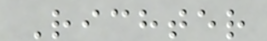Richter
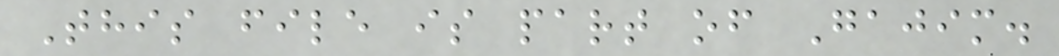This file is part of Gajim.
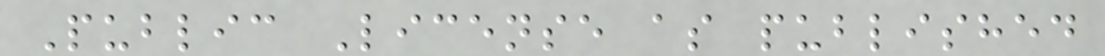Public License as published
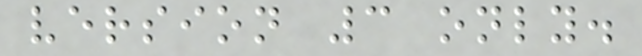version 3 only.
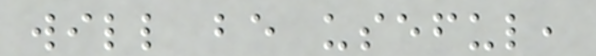will be useful,
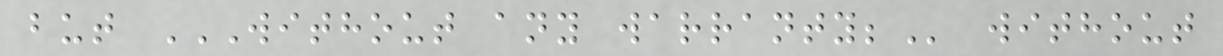but WITHOUT ANY WARRANTY; without
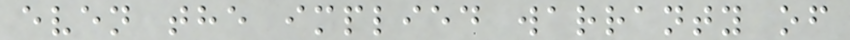even the implied warranty of
